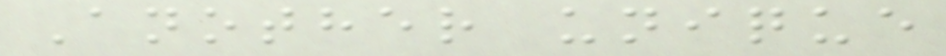Another unique
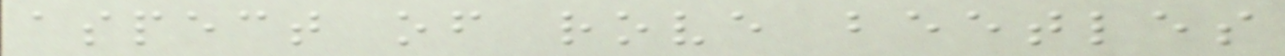aspect of rove beetles
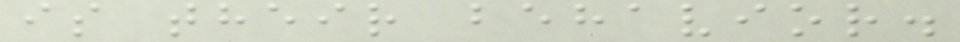is their behavior.
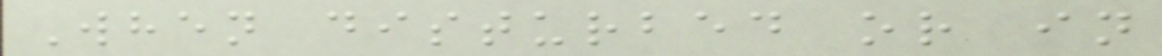When disturbed or in
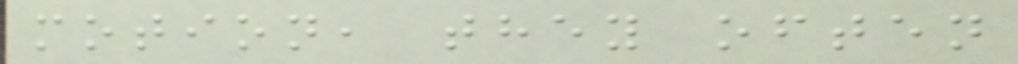motion, they often
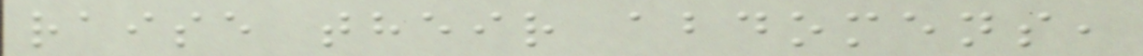raise their abdomens,
